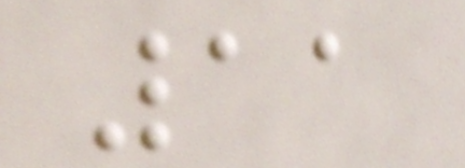11
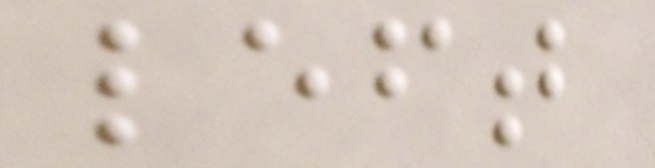left
